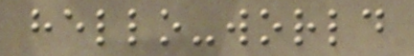hello-world
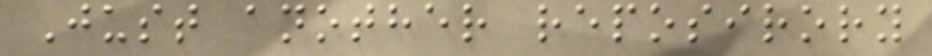Just another reposirory
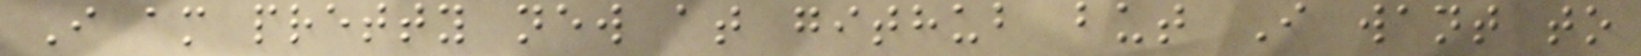I am pretty new at github but I want to
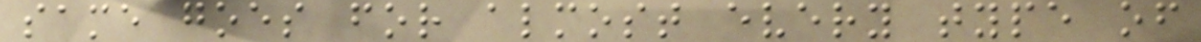same goes for almost every type of
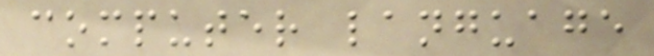computer language
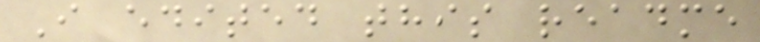I edited this readme
